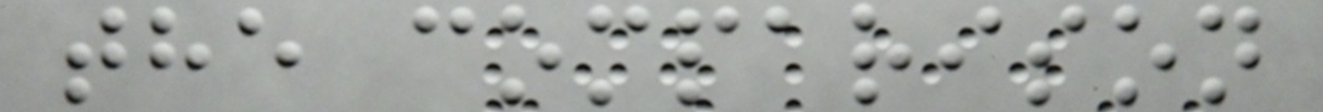the comparison
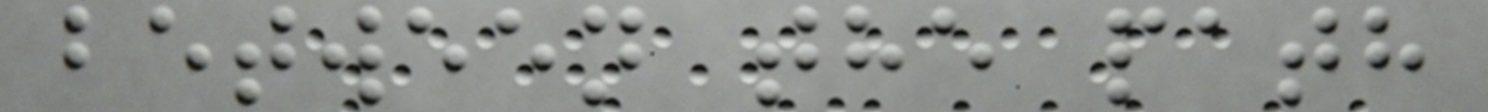between the path
